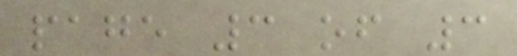page 3 of 3
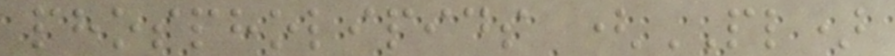phospholipids (PL)
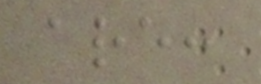are:
